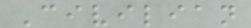Civilian
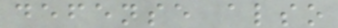defense also
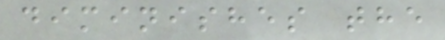diminishes the
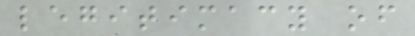legitimacy of
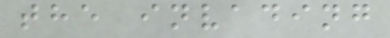the invading
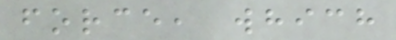force, which
